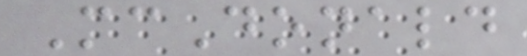McDonald
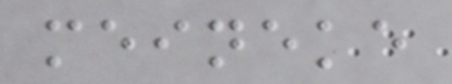meineke
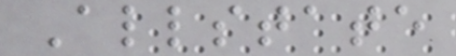Allstate
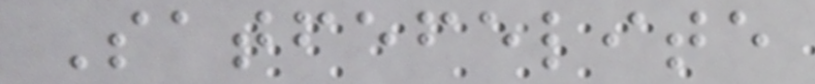Satfefelite
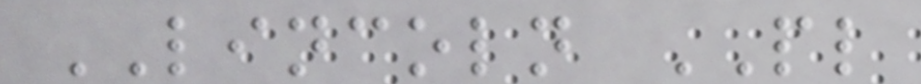LINCOLN PL
